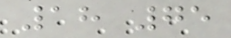18 75
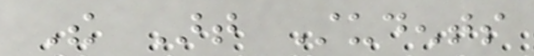The Art Students
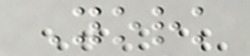York
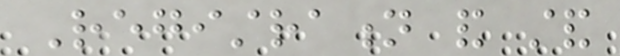Registration and stand
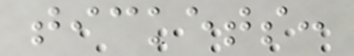tickets:
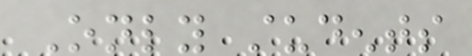Only students
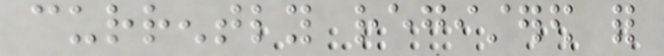currently registered for
